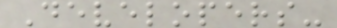Developers-
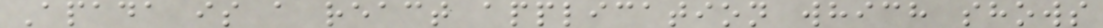Apada is a react application which shows
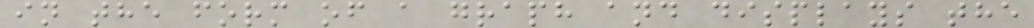in the form of a graph and displays the
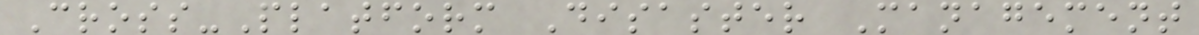Cross-Platform Disaster Management
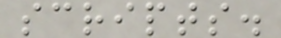scripts.
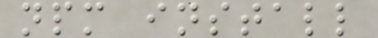npm install
